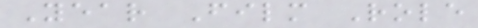Year Film Role
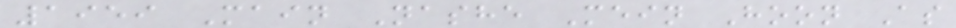1959 Main Nashe Mein Hoon As
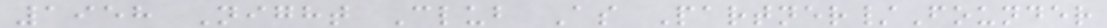1958 Night Club As Partner/Founder
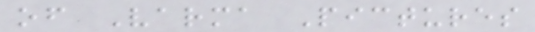of Varma Pictures
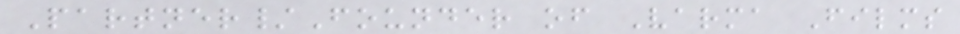Partner/Founder of Varma Films
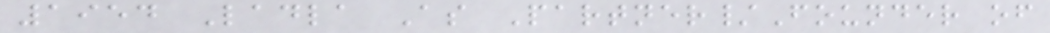1954 Ladla As Partner/Founder of
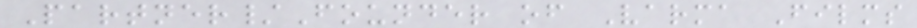Partner/Founder of Varma Films
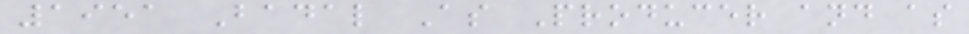1951 Badal As Producer and as
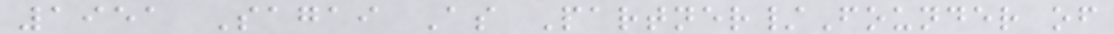1951 Sagai As Partner/Founder of
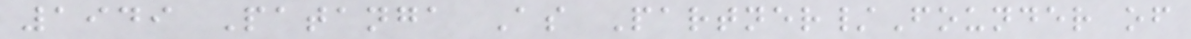1949 Patanga As Partner/Founder of
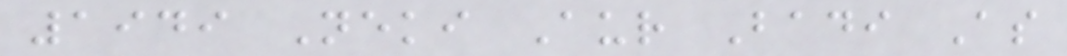1949 Neki Aur Badi As
